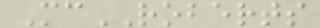McROBERTS
